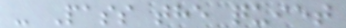- Pass the quiet
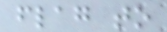flag to
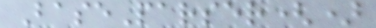BaseParser()
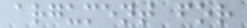argument for
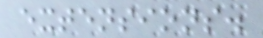extensions.
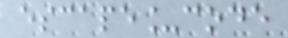escape_code
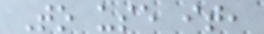To use it,
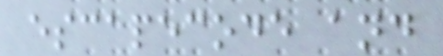escapecode and
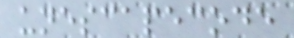unescapecode
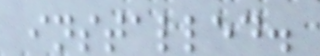installed.
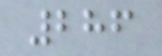286
